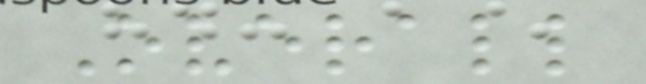Overall
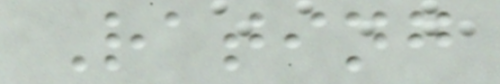Rating
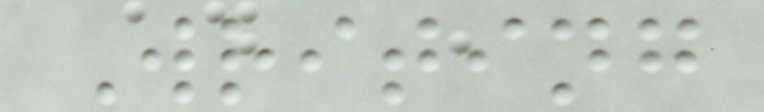Writing
